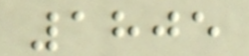1805
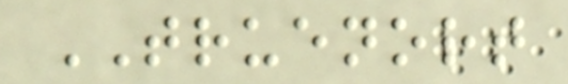TRUENORT
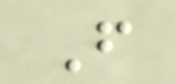F
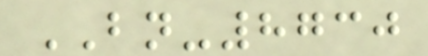BN-8730
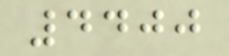4400
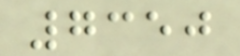7350
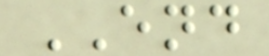END
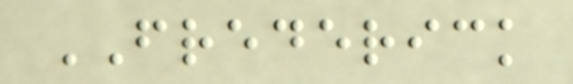FREDERICK
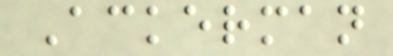Ackerman
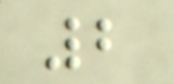2
